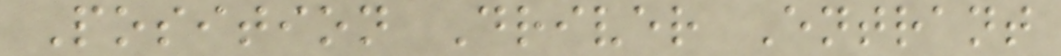Position Driver Entrant
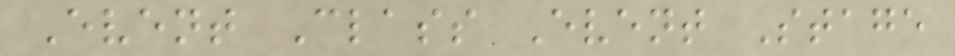Event Class Event Stage
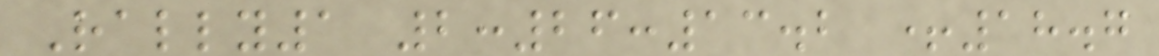Rally1 2:26:13.2 +18.7
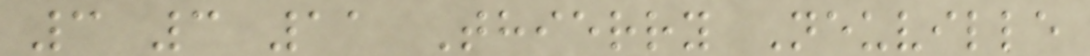3 3 11 Thierry Neuville
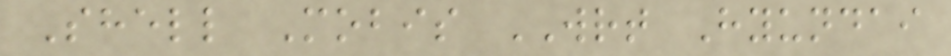Shell Mobis WRT Hyundai
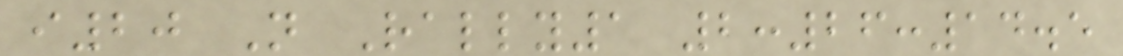i20 N Rally1 2:26:14.5
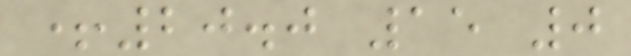+20.0 15 0
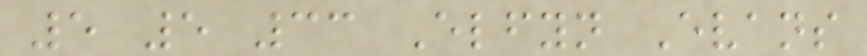5 5 33 Elfyn Evans
